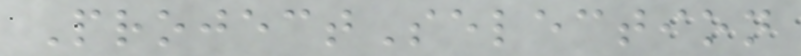ProjectSelection
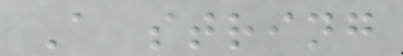A string
